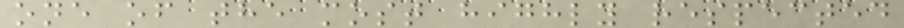one of the most highly respected
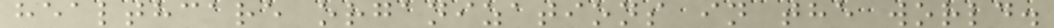healthcare organizations in the world.
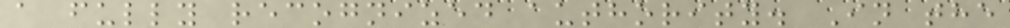a fully recognized authority. In the
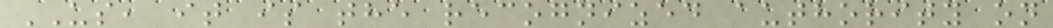US, it is the recognized authority on
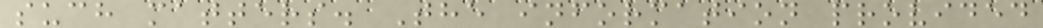such matters. The information provided
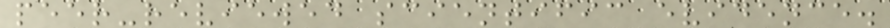peer-reviewed scientific evidence.
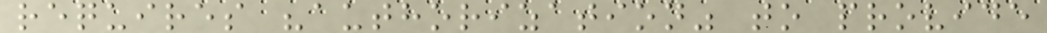requires "authorization" to provide
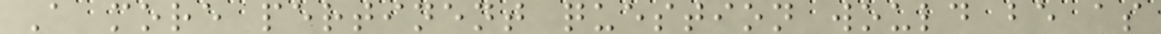A more pertinent question would be as
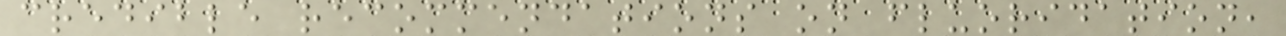credible recommendations on fluoridation,
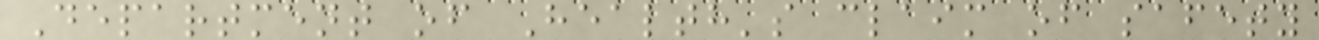Department of Health's claim of safety
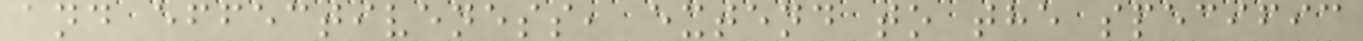and effectiveness, extend to the specific
